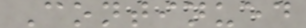Continued
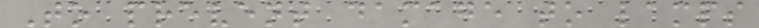To prevent damage to lamps
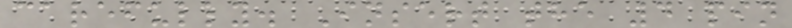carefully. Insert the 4 pin
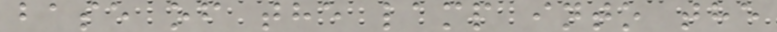base of the lamp into the
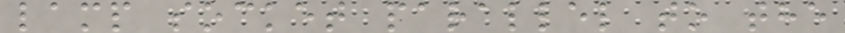lamp socket parallel to the
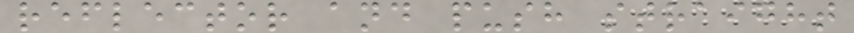reflector and push straight
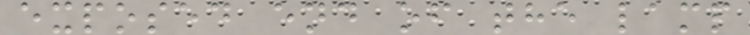exposed end of the lamp
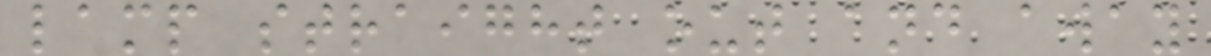lamp straight out and away
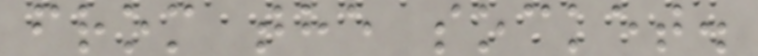from the socket.
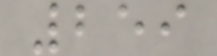259
